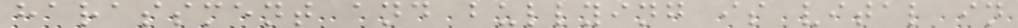harassment and bullying is vital in
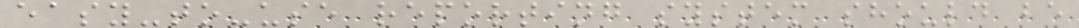easy-to-use reporting system should be
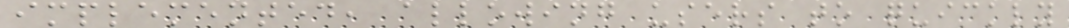implemented, allowing users to quickly
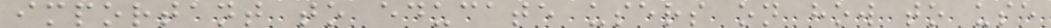important to educate users on how to use
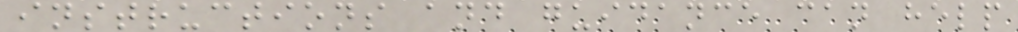instructions and guidance can help
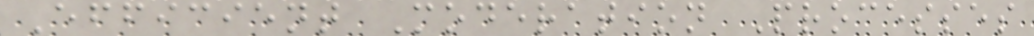Efficient Moderation Processes
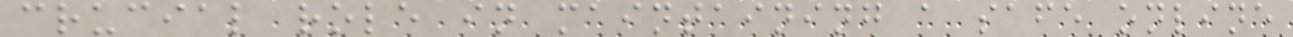crucial role in maintaining a safe online
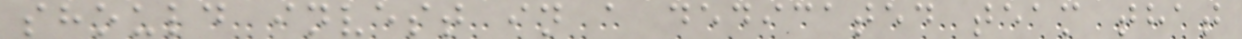should invest in a dedicated team that
